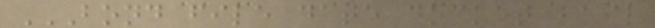BOND FILE DATE DOCKET BAIL
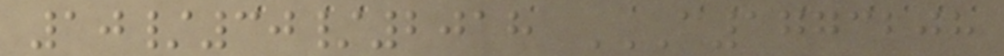10/30/2018 C1773208
